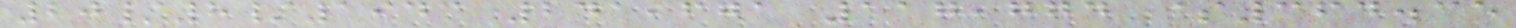20/8/1943 241,671 117,774 $364.35
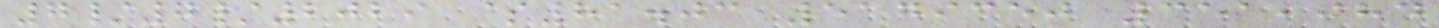7/7/2029 $81.03 5179350 351,984
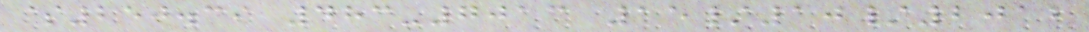$250.39 483-7013 15/10/2012
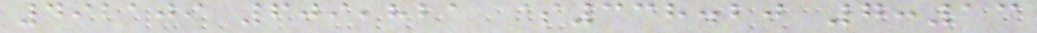492109 609,821 $338.20 7:13
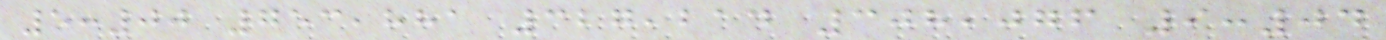5:00 753,881 327,214 308,076 9:04
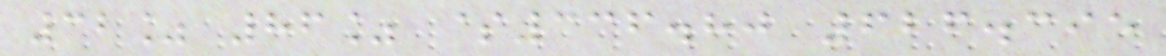32% 86% $336.80 626.395
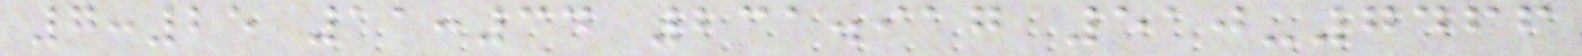7:25 11:34 231.917 510-7466
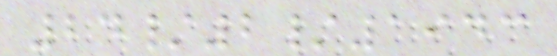24/2/1943
